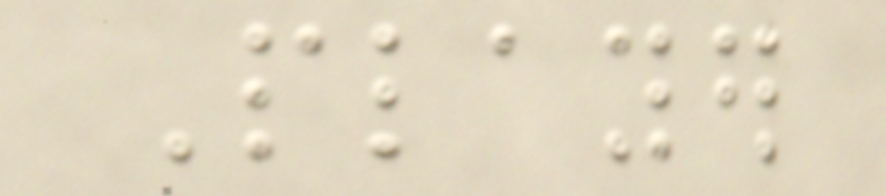Player
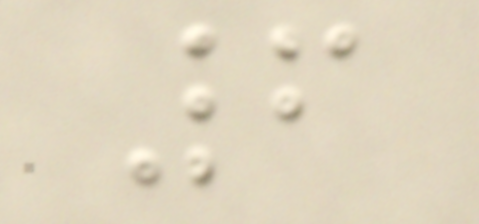6
